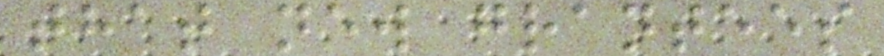that new grantees
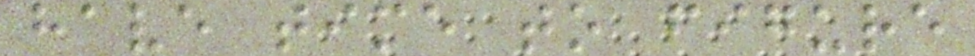have time to figure
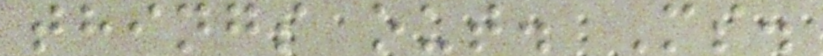things out. Ms.
